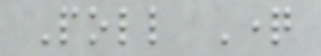Poll Question
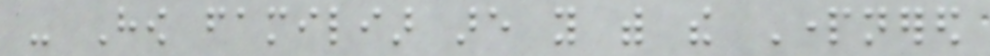- How familiar are you with the Partnered
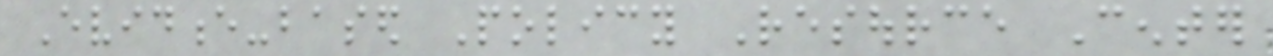Evidence-based Policy Resource Center
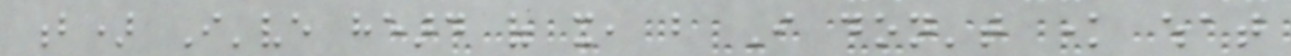b) I've heard of it, but I don't know what
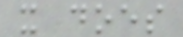it does
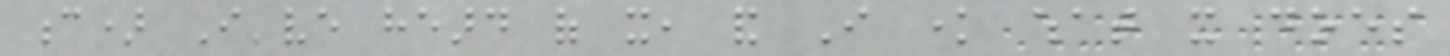c) I've heard of it, and I know what it does
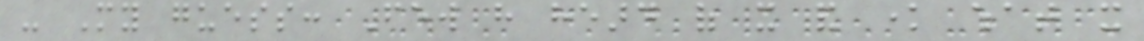- My guess: Few have heard of it and know what it
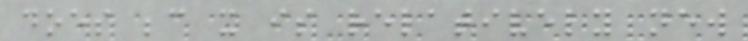does because it is relatively new
